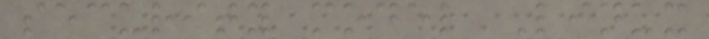security model Linux
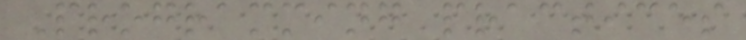Programming practices
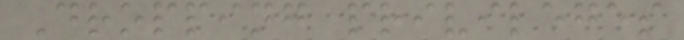Dropping privileges
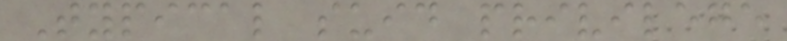Typical suid privilege
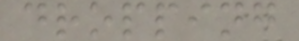dropping
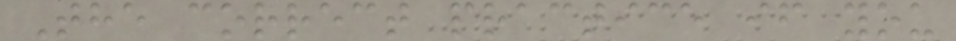The correct practice if you
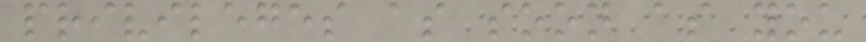privileges as soon as you
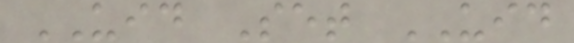UID Set UID
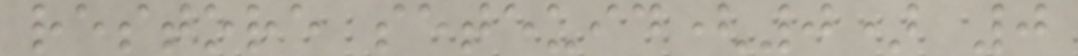restore seteuid(0) 0
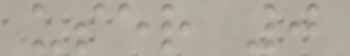user 0
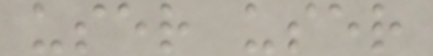user user
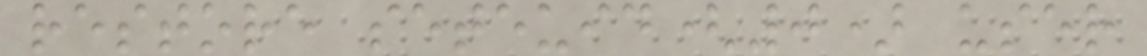restore seteuid(0) user
